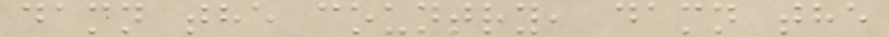damn the country, damn the
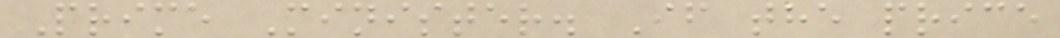Prime Minister. If the price
